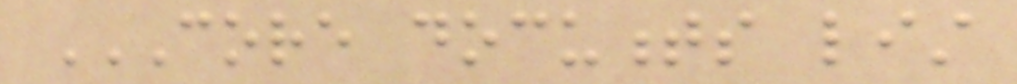CORE DOCUMENTS LIST
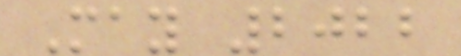May 2022
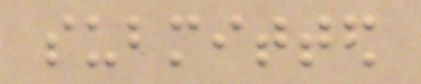submitted
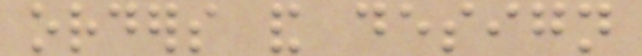orders and design
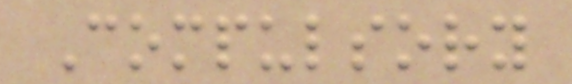Compulsory
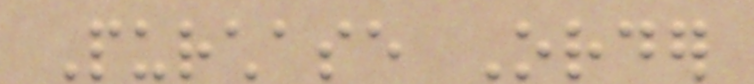Purchase Order
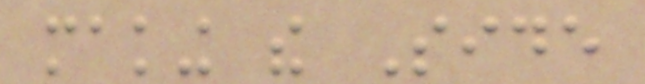making the Side
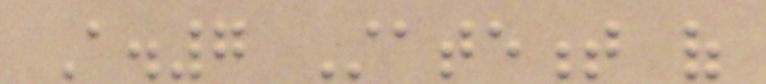A.7 Statement of
